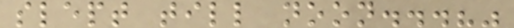slept till noon...?"
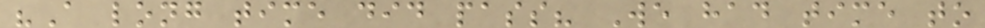"A long time did pass? We had time to
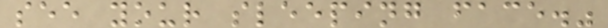see your sleeping face."
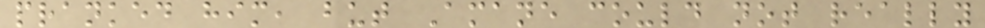pranked him, but Amane could not really
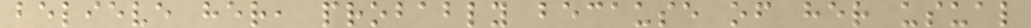believe her, probably because of her usual
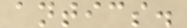antics.
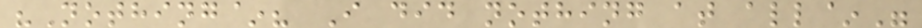"Nothing~? I did nothing at all~"
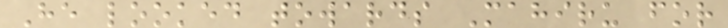He looked towards Mahiru for
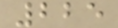225
